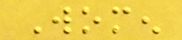Women
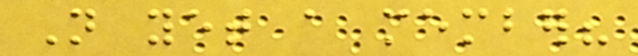Not yet a member?
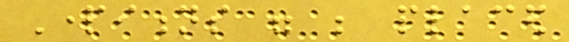Partitions were be placed
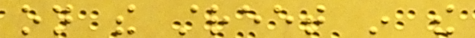on the street in the
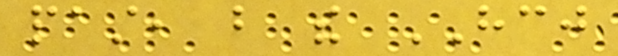past, but the HCJ
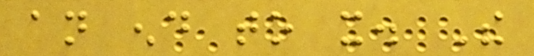an end to it. The
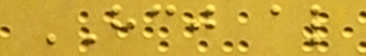HCJ also
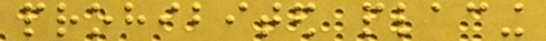prohibited placing
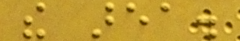the area.
